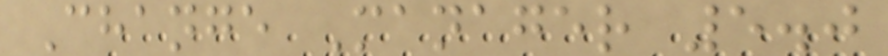Change Manager 5.0
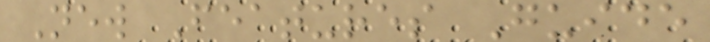New Features Guide
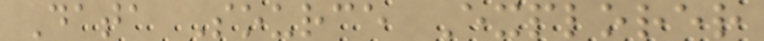Data Source Explorer
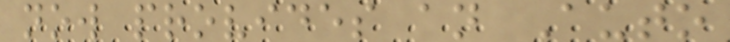now provides an Auto
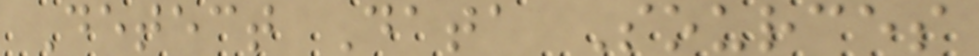Detect Data Sources
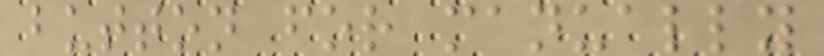button for manually
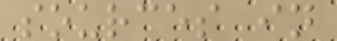sources in
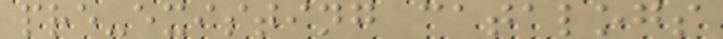pre-existing catalogs
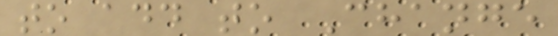to add to Change
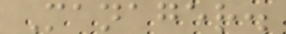Manager.
